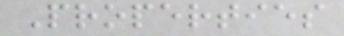Properties
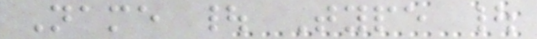Name | Type |
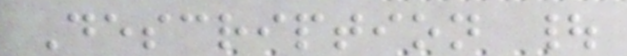Description |
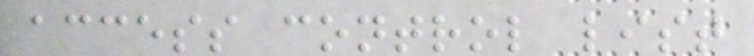access control list
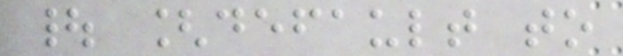| [default to
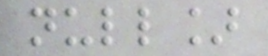null]
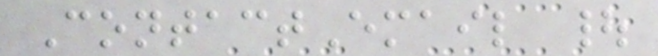ContactEmail |
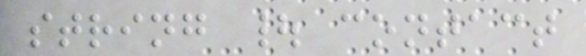string | contact
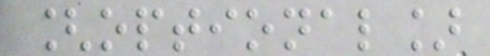[optional]
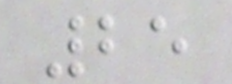25
